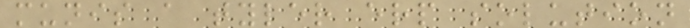munis a tyler erp solution
